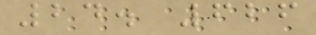24. 626
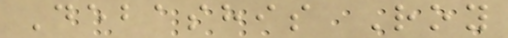Debashis Roy
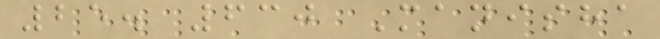25. 630 Manisha
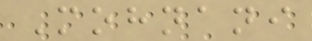Mohnani
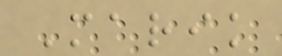Marik
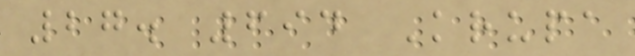27. 694 Krupa
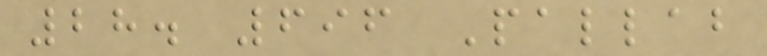28. 696 Pallab
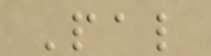Pal
